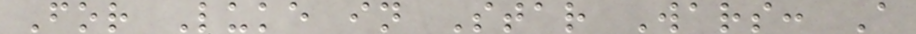For Luke in Star Wars: A
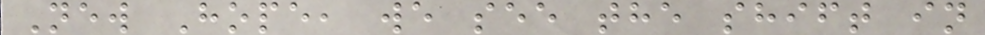New Hope, we see the shift in
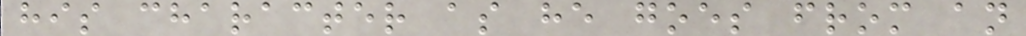his character as he goes from an
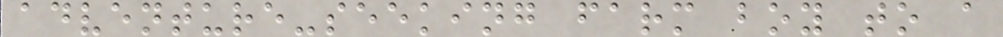adventure-seeking farm boy to a
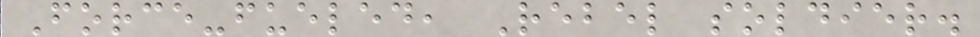Force-fueled, Rebel soldier.
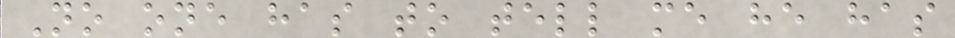No one has to tell me he has
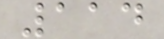114
